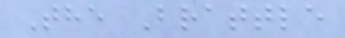The Brattle
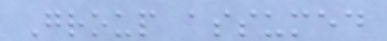Group assumed
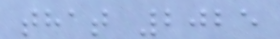that 2025
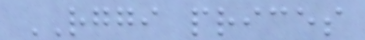RGGI prices
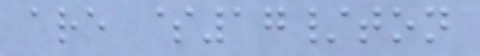are $17/ton
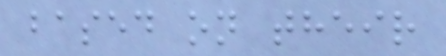based on their
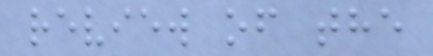review of the
